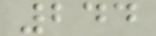244
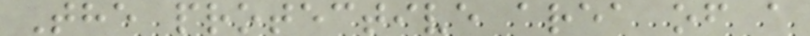The protective area of a
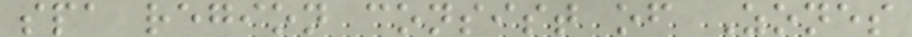spa region consist of Zones
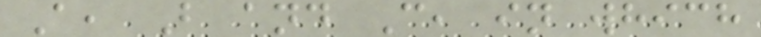A, B and C, in which
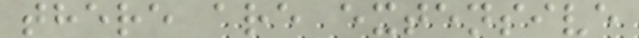there are extensive
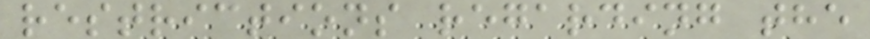restrictions regarding the
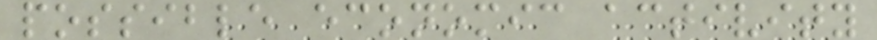possible economic activity
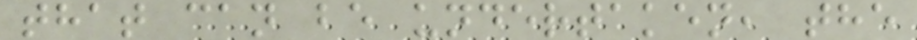that can be undertaken, the
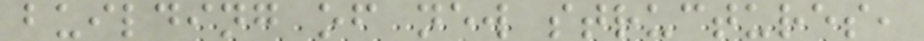building of new structures,
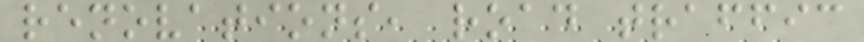renovations, road traffic
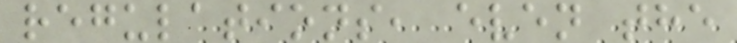regulations, even the
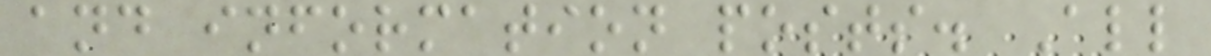and information posts. All
